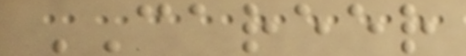CAREER
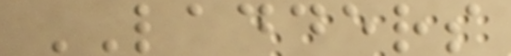LADDERS
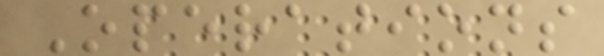Operations
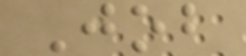Job
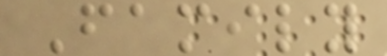Family
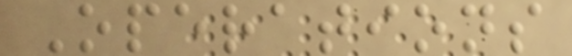Operations
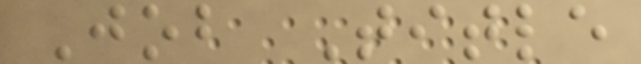Job Title
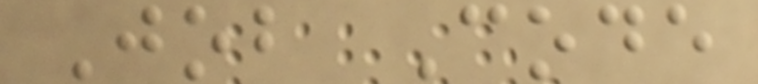Job Code
